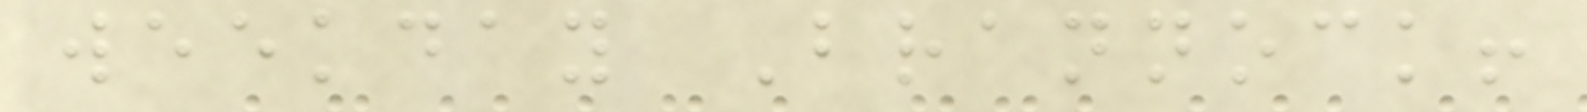weekday Brannock!
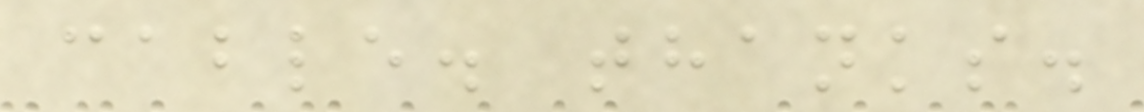cable. thanks.
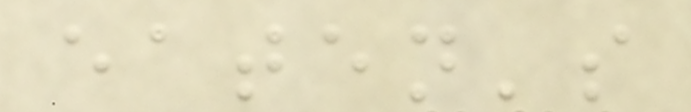eaten's
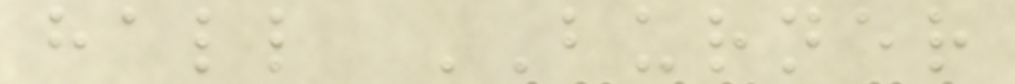hall BURNER
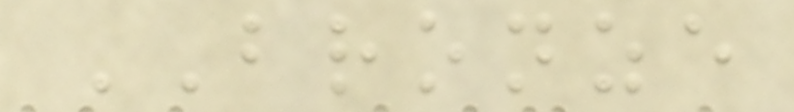BRONZE
